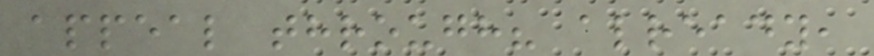appeal through? already,
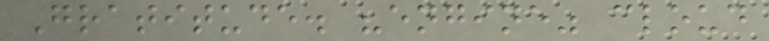Gratitude. "engine" cloud
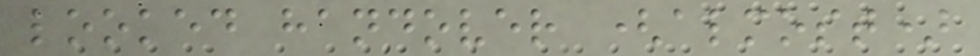looked handover (almost)
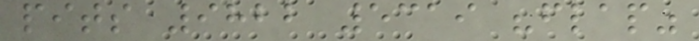pits 9822 5319 "flap"
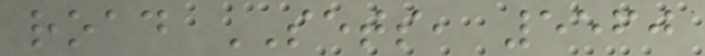road SETS, 5560
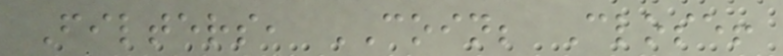Filters, COIN; Close!
